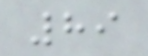89
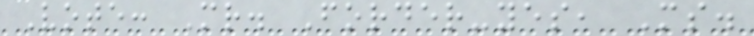Vote: Mr. Forder-yes, Ms.
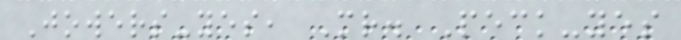Jowers-yes, Mr. Peck-yes
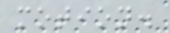motion.
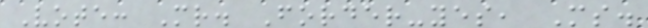Vote: Mr. Forder-yes, Ms.
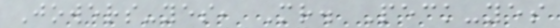Jowers-yes, Mr. Peck-yes
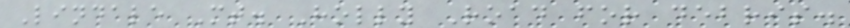Lindale Mt. Holly Road for debris.
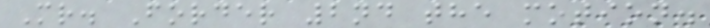Mr. Forder 2nd the motion.
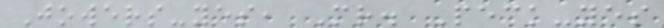Jowers-yes, Mr. Peck-yes
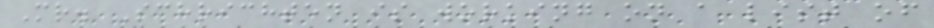Mr. Schrichten is working on a list of
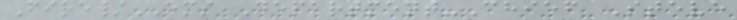Fire/EMS Department-Chief Steve
